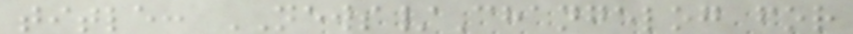title: NEWS/Changelog for
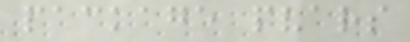package pvars
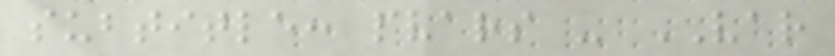subtitle: pvars - VAR
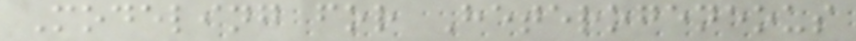Modeling for Heterogeneous
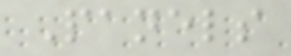Panels
